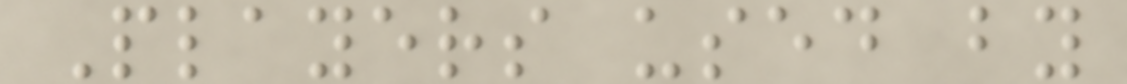Players used by
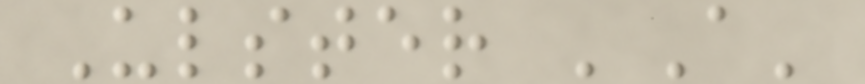Ulster 'A'
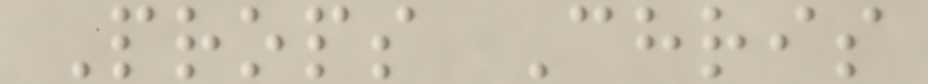Props Chris
